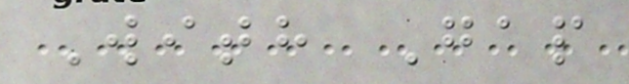With Gap
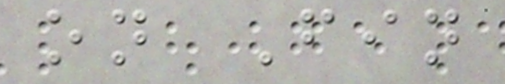on Fin
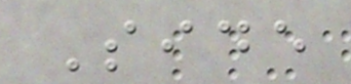Side
